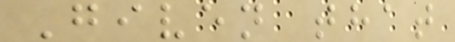Given that
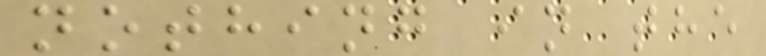nothing in the
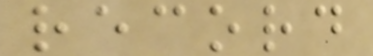record
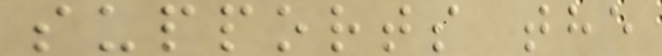supports the
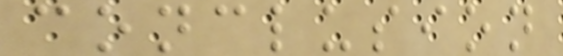conclusion
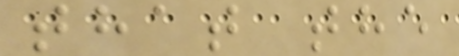that the
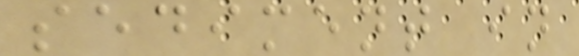sediment in
